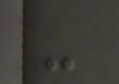-
